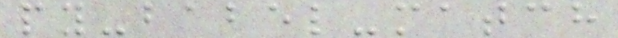py-babel-match
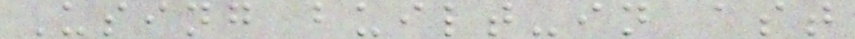Using built-in ast
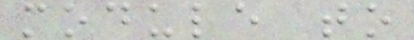module to
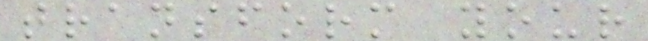transform your
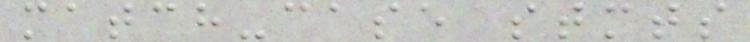match-case stmts
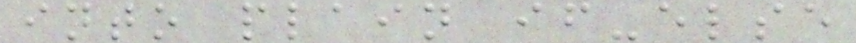into plain if-else
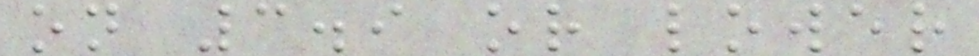on 3.9 or lower
